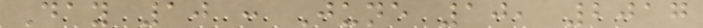Day 10 : June 10, 2017
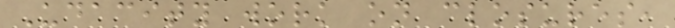Udacity work on closures,
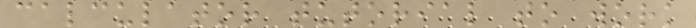calculator tutorial to work
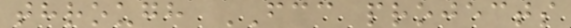through FCC projects
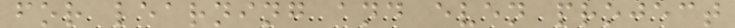for learning and even project
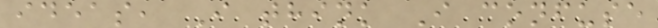ideas, I think I confuse
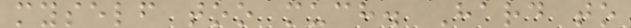myself too much. Hard to
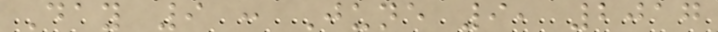Day 9 : June 9, 2017
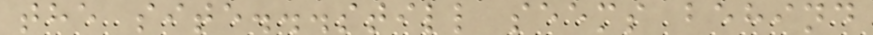the site...still seems behind
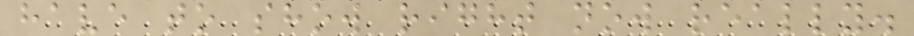have to show right now really.
